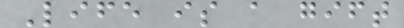Life is a gift
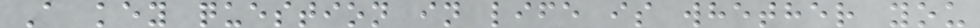A key question in life is whether you
